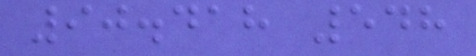90.418 548
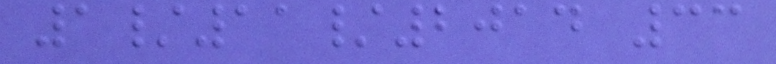1/11/2014 33
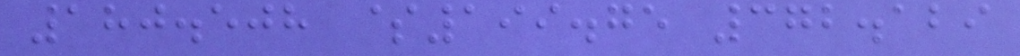180.508 $199.75 372.129
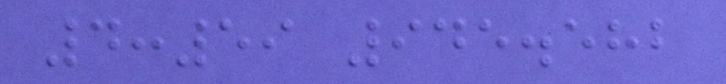4:59 945.582
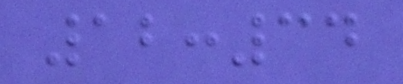12:34
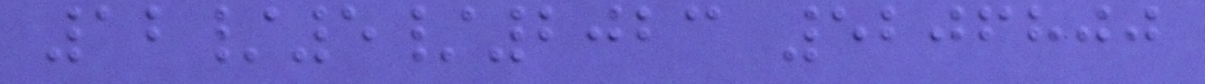12/5/2023 5206800
